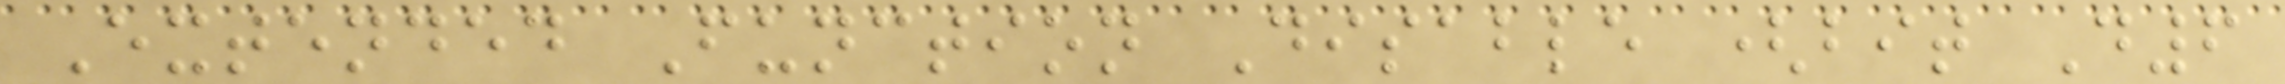Extended Function Disable (bit D6
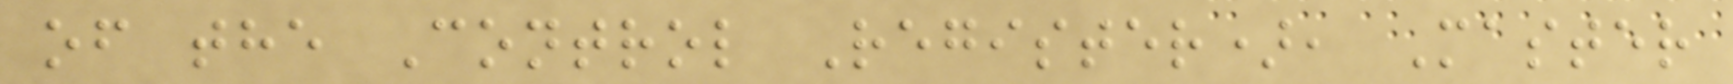of the Control Register), Master
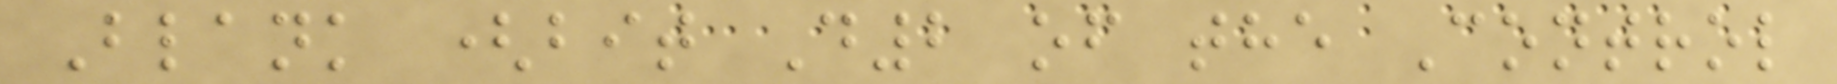Blank (bit D2 of the Control
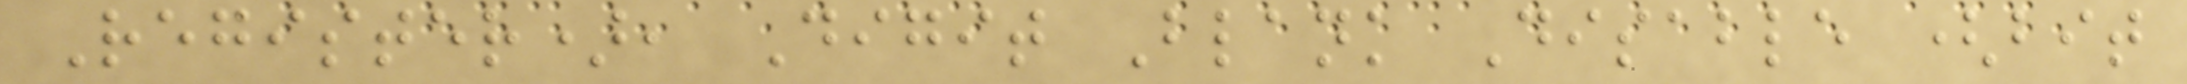Register), Digit Blank Disable (bit
